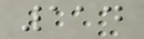114
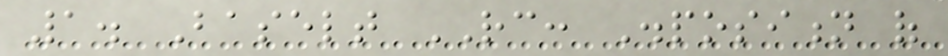1. Baselt RC: Disposition of
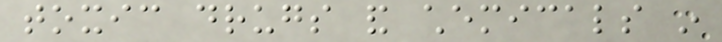toxic drugs and chemicals in
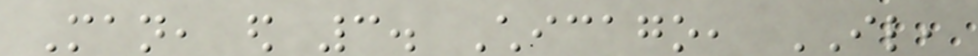Man, ed 3. Chicago, IL,
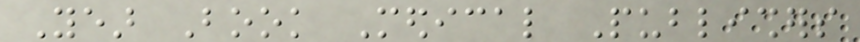Year Book Medical Publishers
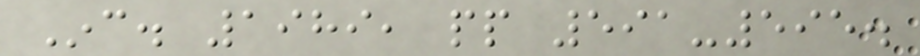Inc. 1989, pp 591-595.
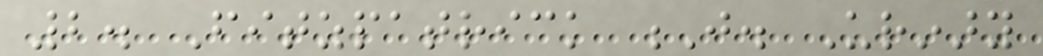2. Fitzpatrick J. Urinary
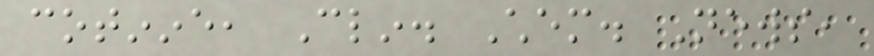cotinine, Clin. Chem. News,
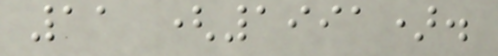11 (1991).
